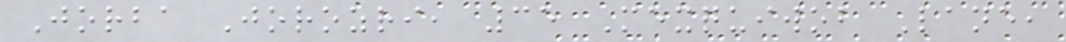Jorba Jorozri, 35 Mexquiwob Lane,
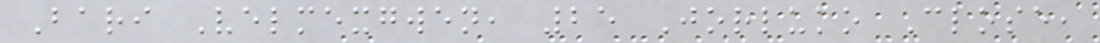Bari Velmexgwen, 25 Jorluko Close,
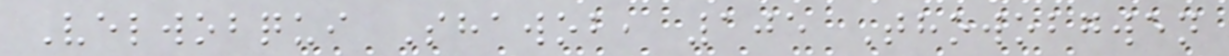Velwobqui Shawob, 105 Thowobgwen
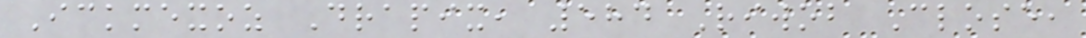Ickmexoz Drapix, 584 Riwob Close,
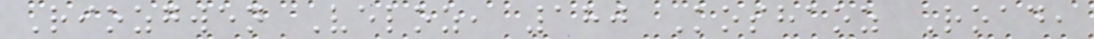Riozgwen Veloz, 180 Koshaoz Road,
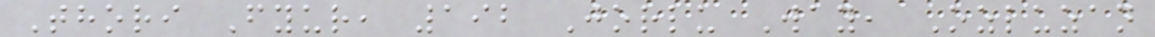Thori Fyur, 192 Jorlu Way, Ozluzan
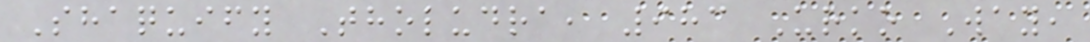Shaquify Tholudra, 983 Urko Way,
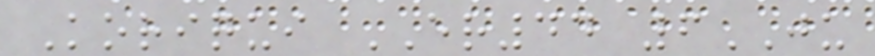Koriqui ER44 6JU
